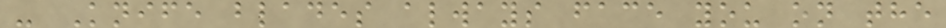- Knife blades always face you on the
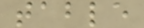table
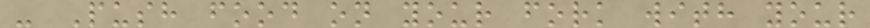- Push food on your fork with your
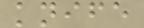knife
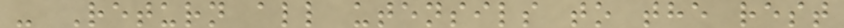- Return all utensils to the rest
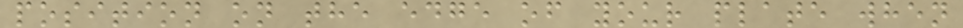position on the edge of your plate when
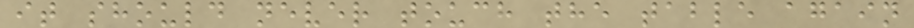it should never touch the table again
